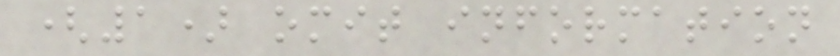(1) omit information
